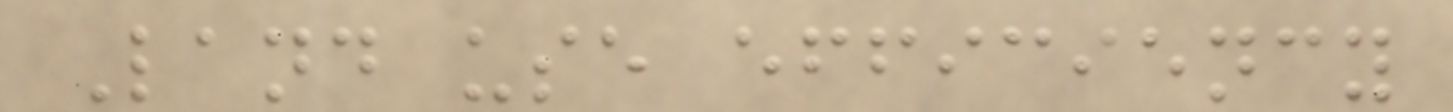Land use efficiency
